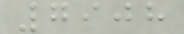7908
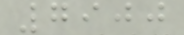7900
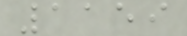1159
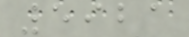5921
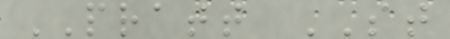PRATT ST
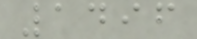1496
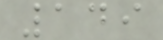149
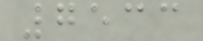7533
